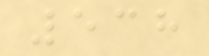538
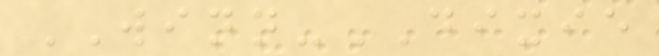WINN-DIXIE
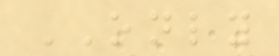ONLY
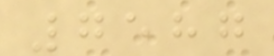7587
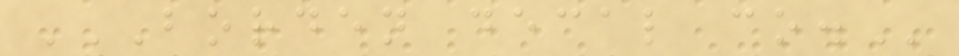BORDEN DECAL CO.
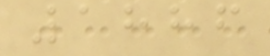1886
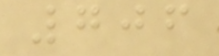706
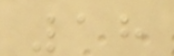18
